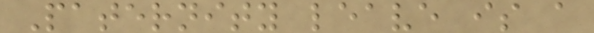Paternity leave is a
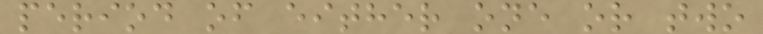period of either one or two
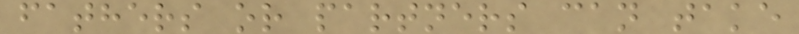fathers or partners can take
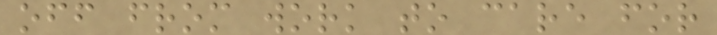off from work to care for
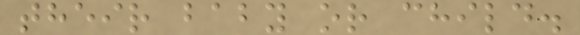their baby or child.
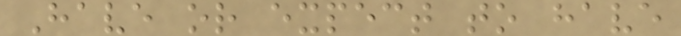Have or expect to have
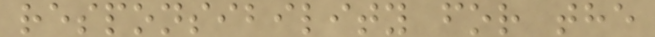responsibility for the
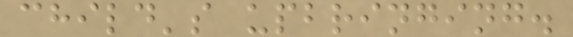child's upbringing.
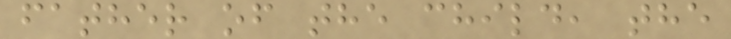father of the child, the
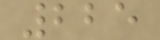225
